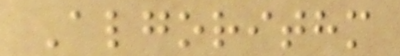Algorithm
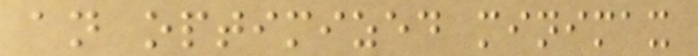an optimized minimax
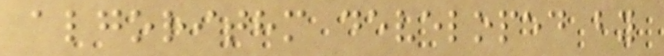algorithm developed by
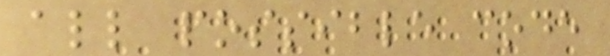all possible code
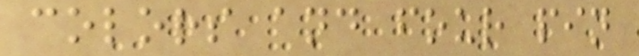colors and four pin
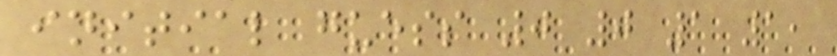initial guess 0 0 1 1,
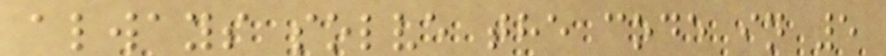always solve the code in 5
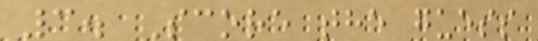3. Score the guess
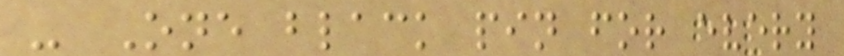- One black pin for every
